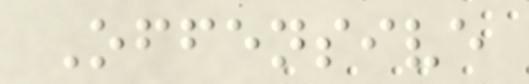Offensive
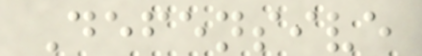Defensive
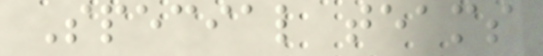Special teams
